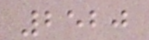2520
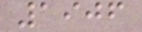1906
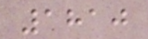1810
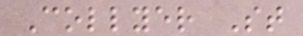Collyer St
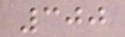300
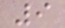9
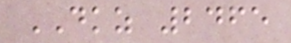DKZ 2465
